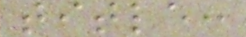title:
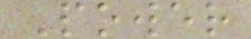Power
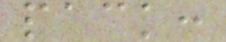pack:
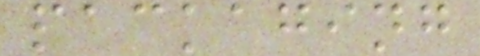packaging
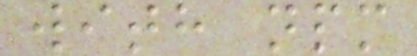with npm
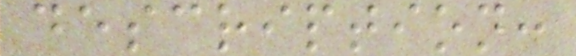description:
